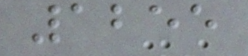1255
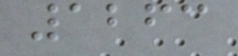1263
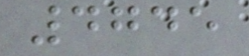4745
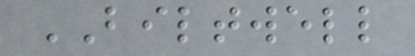BILTWELL
